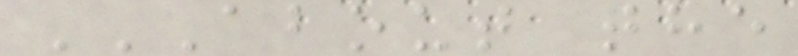ABOUT THE
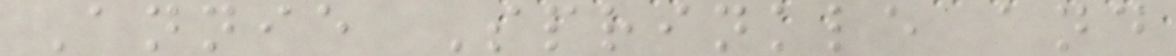Annie Sprinkle and
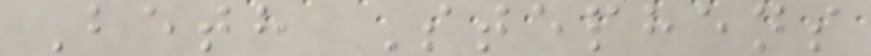Beth Stephens
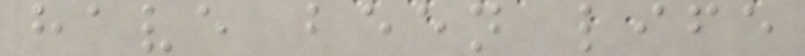have been life
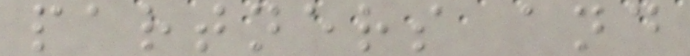partners and
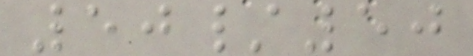50/50
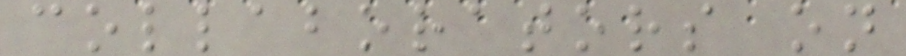collaborators on
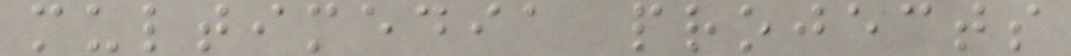multimedia projects
